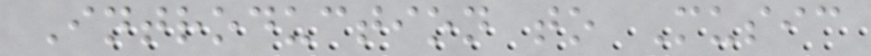Introduction to Music
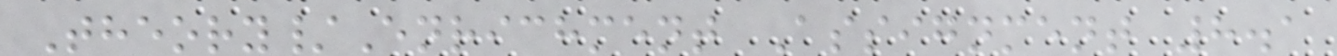Theory/Enrichment Assignment 8.1
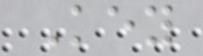Key
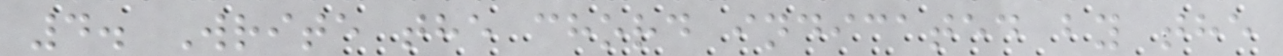4. Write the chord indicated by the
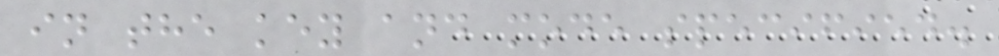in the key and mode specified.
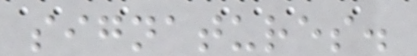signatures.
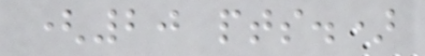(20 pts.)
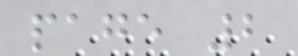page 2
